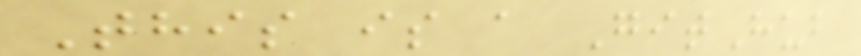This is a GitHub
